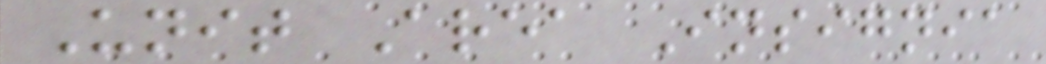Unit Area Insignia
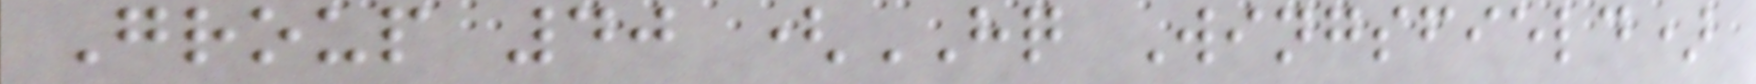Group 40 (HQ Wingsfield)
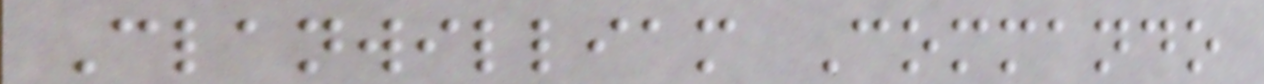Clanwilliam Commando
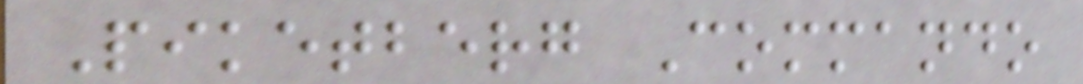Piketberg Commando
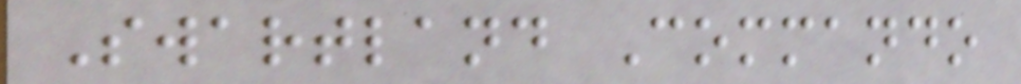Swartland Commando
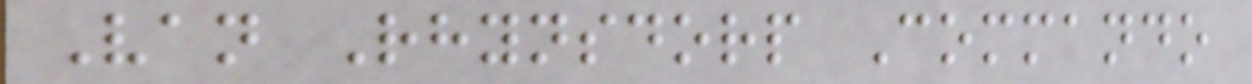Van Rhynsdorp Commando
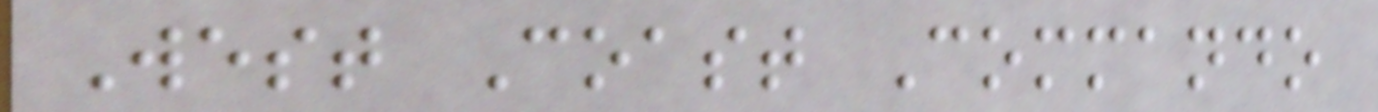West Coast Commando
